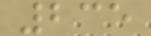235
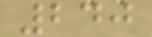240
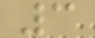3
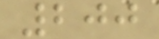200
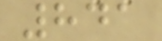841
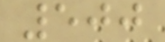500
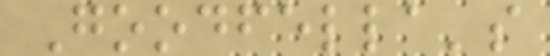Goodfella's
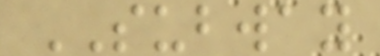SUBWAY
